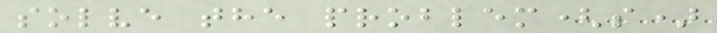solve the problem(s)
